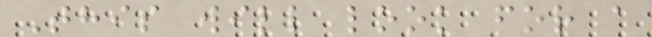This will look for a
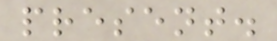present.
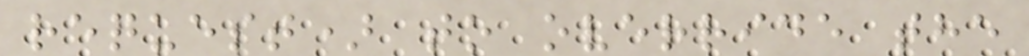request) to override the
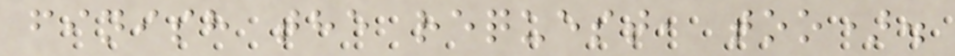finish the request, too).
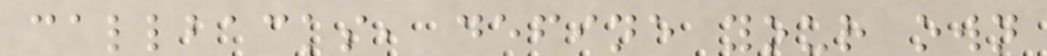callbacks, define your own
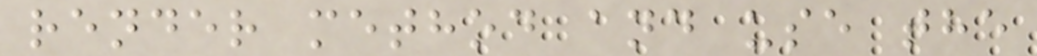render method and use the
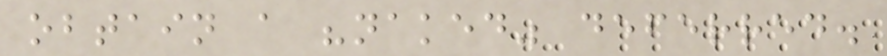obtain a "naked" deferred.
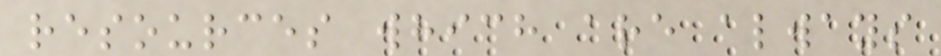resources which are always
